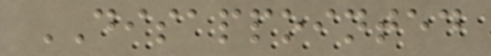DISAPPOINTED
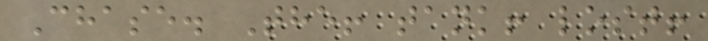Chase. The! tank! lost!
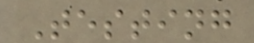Testing
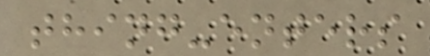thing-enters
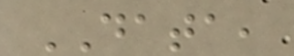DATA,
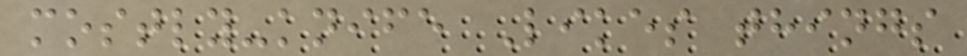mostly-knife Likes things
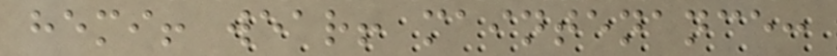hemi! wear! maintenance:
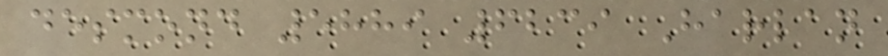desmond 5889 6239 Harlan
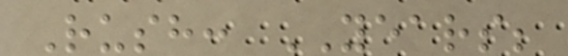Rush: YEARS;
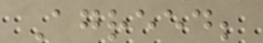Agreed;
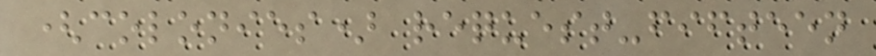(colonies) request-fifteen
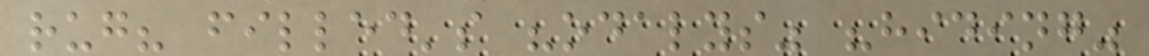rug? filled's "odalys" "hiding"
